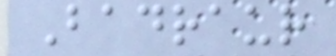Badraur
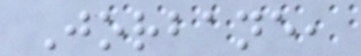Jorbane,
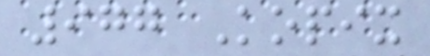977 Kopix
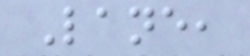Lane,
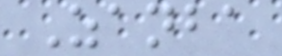Zanba
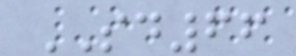SD66
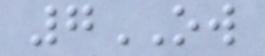7OW
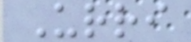Urri
